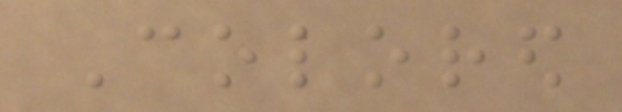Colored
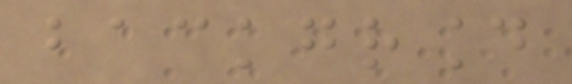background
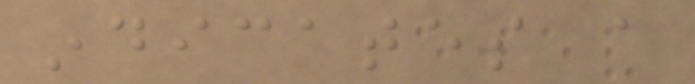indicates a
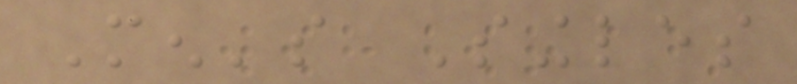Men's Singles
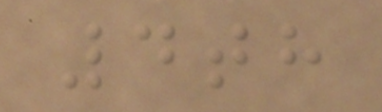4th
